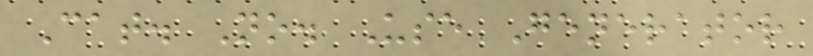Cat. No. Use Generator
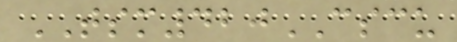TSM420CSCU
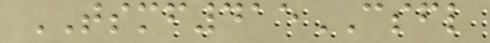TSMF415CSFL
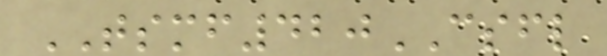TSMF420CSFL
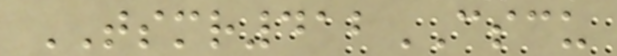TSMR412CSCU
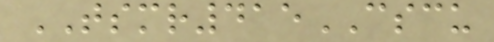TSMR415CSCU
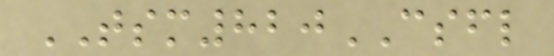TSM820CSFL
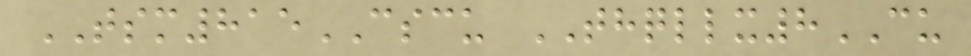TSM815CSCU THQLLX8CU
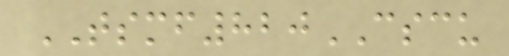TSMF820CSCU
